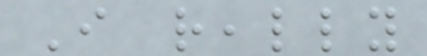I really
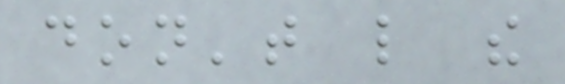don't like the
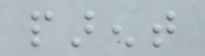parent
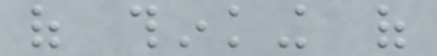of thinking of
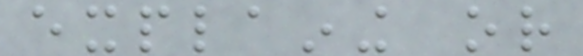explaining or
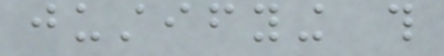justifying this
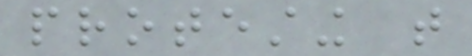protesting that
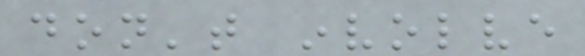don't involve
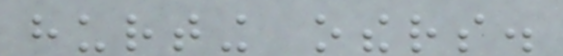hurting others.
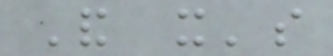And it's
